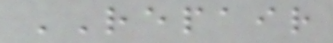REPAIR
